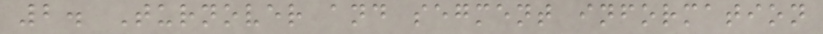2. Turnover and segment information
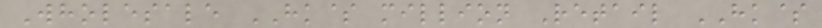Wholesale HK$ million Retail HK$
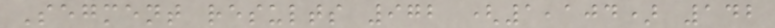Segment results 972 (1,104) 142
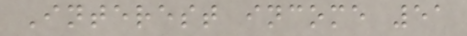Interest income 51
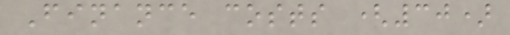Finance costs (30)
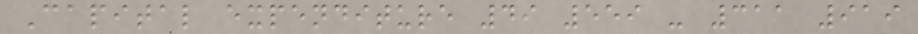Capital expenditure 49 559 - 311 919
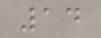14
